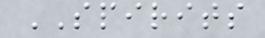SPIRITS
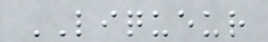LIQUEUR
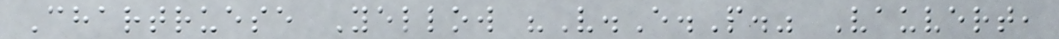Chartruese Yellow "V.E.P." Vauvert,
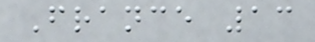France 13
